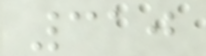310
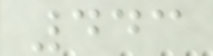443
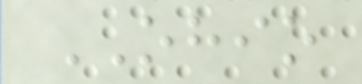OHIO
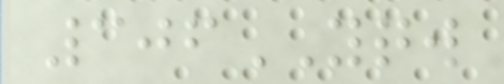306YQW
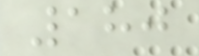180
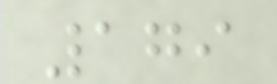179
